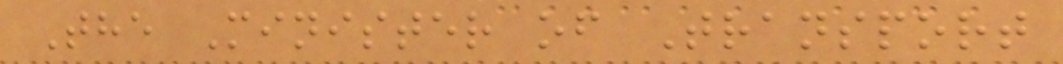The Minister of Transport
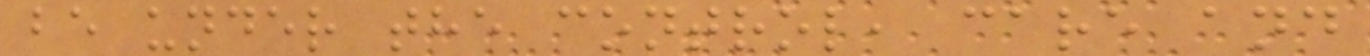be under the control, care and
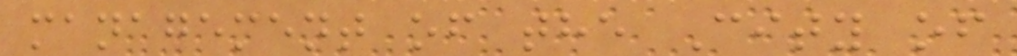management of the City of
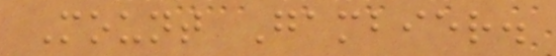Mount Gambier.
